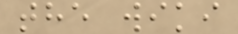the wiki
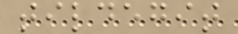tildegit
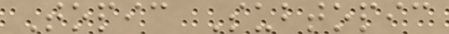Topic Subtopic
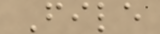File
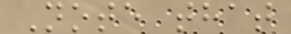Note that
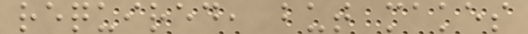required, but makes
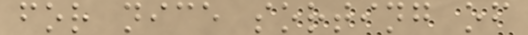for nice sorting of
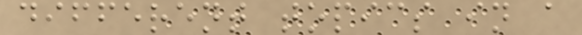different topics in a
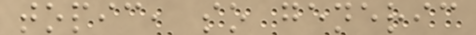topic, so generic
